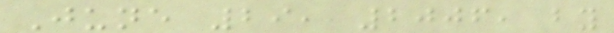June 29, 2006, by
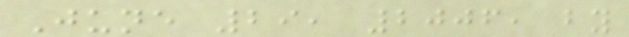June 29, 2006, by
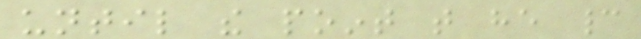until the point that he cannot
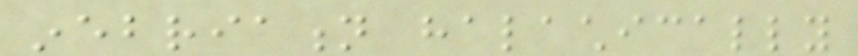inebriation halachically
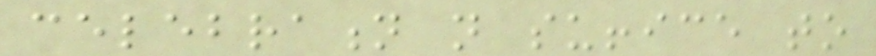celebration not suffice to
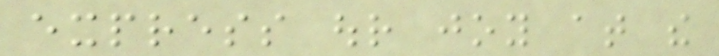express our joy at the
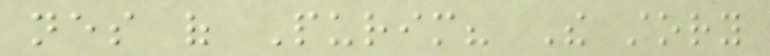nes of Purim? The story
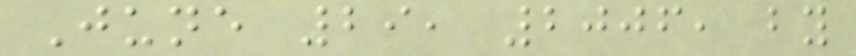June 29, 2006, by
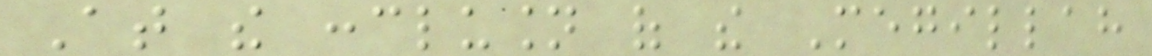At the conclusion of the Megillah
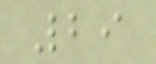29
